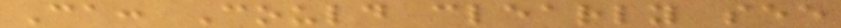Ca: Could clearly see
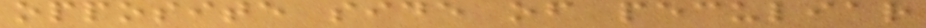opposite side of peculiar
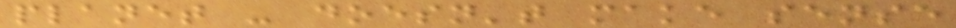planet - doesn't make sense
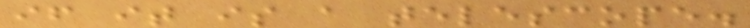if it is a telescope.
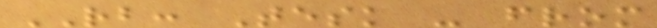RB: Tesk - from
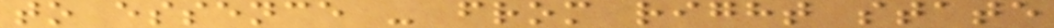to essence - from right state
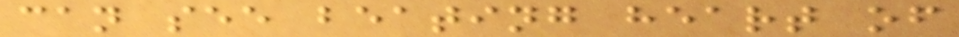can see beating heart of
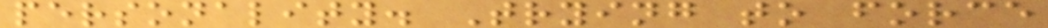personality. Trying to force
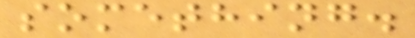something.
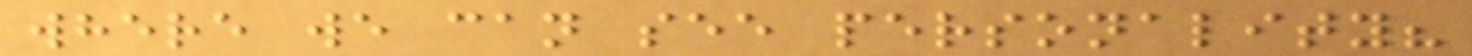where we can see personality?
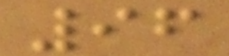96
